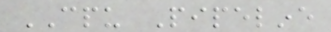CPU Pipeline
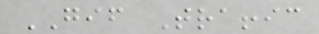GIF Traffic
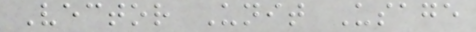Vector Unit Usage
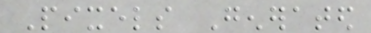Pixels Generated
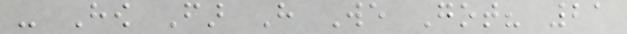- How Far Have We Got? 21
